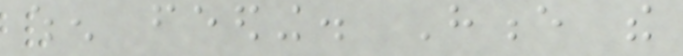when feeding. Hence the
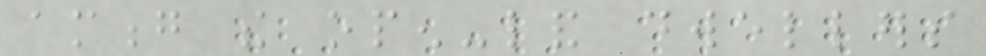among the open-land dwellers
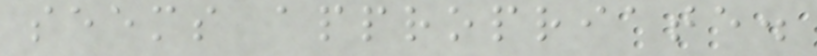seems appropriate.
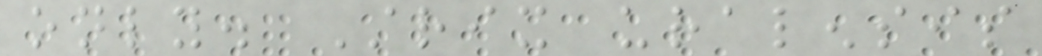only. Strix uralensis
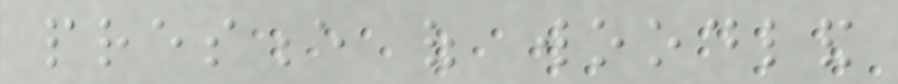presence of woodland
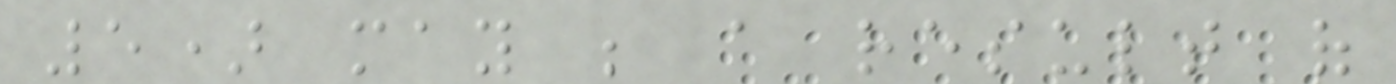5) may be a result of
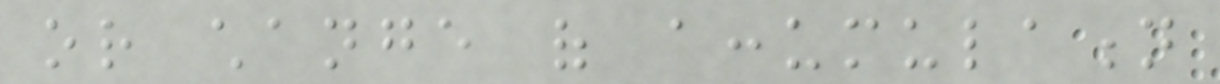or change of accumulation
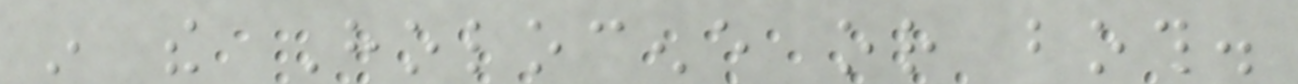in the Holocene or both.
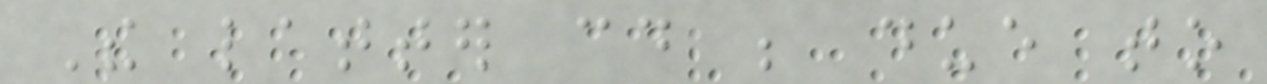The latter could be due to
